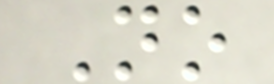No
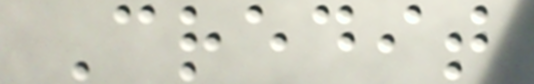Credit
